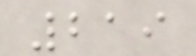219
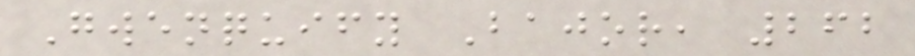Gwenquify Bajor, 262
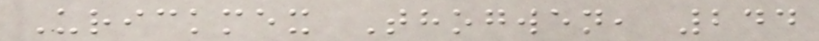Urickmex Thogwen, 244
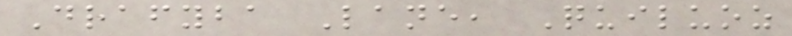Drafyba Lane, Quiluoz
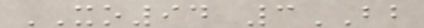XO94 3BB
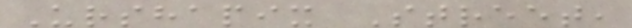Urshapix Street,
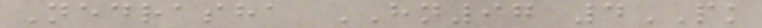Nedrasha HN97 4PK
